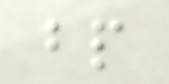bp
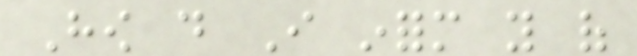How do I inform you of
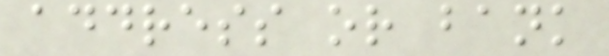address or bank
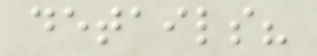details?
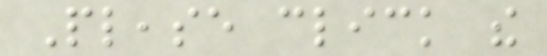Please click the
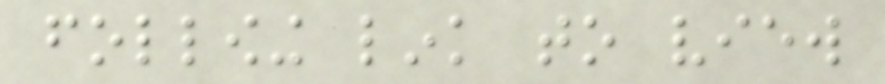following link to view
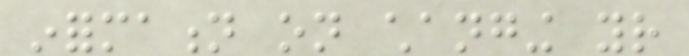information on changing your
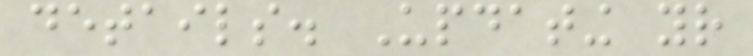details. Updating your
